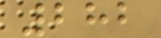282
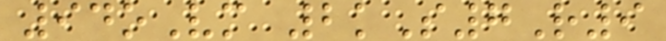94oVm 2kS7R9
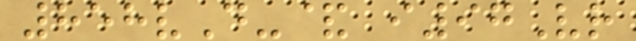858vD-& i97Vr
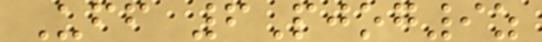Uff 6Pjog9z
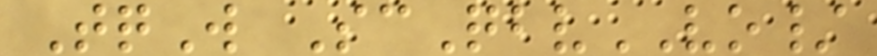TqW ScQbvVO/
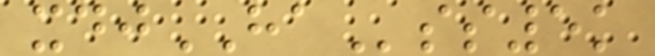xdjHAss5k
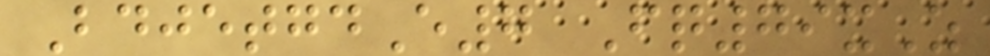BdjetgdE7 Fq79xZ
